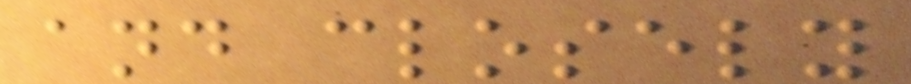and closely
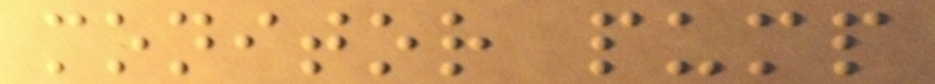monitor pump
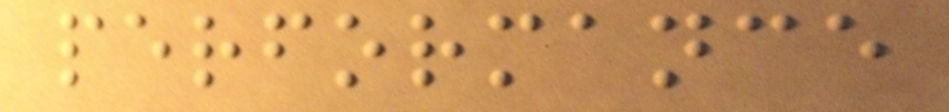performance
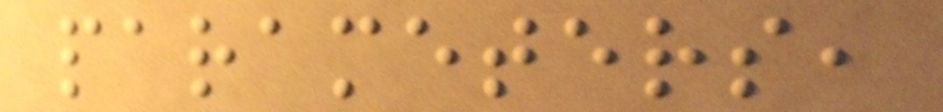parameters,
